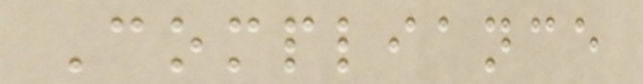Compliance
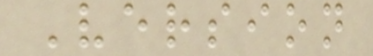Version
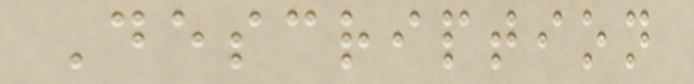Description
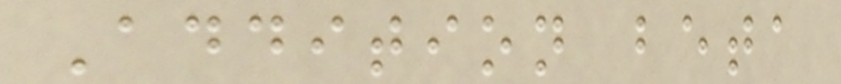Addition beta
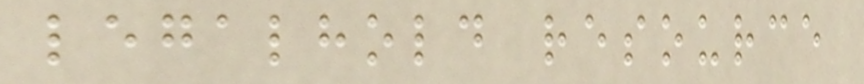legalhold resource
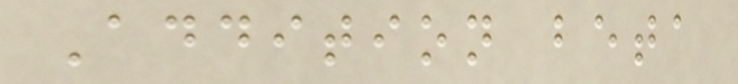Addition beta
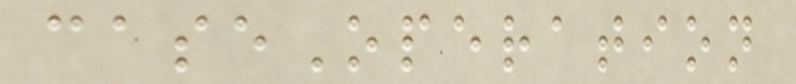caseOperation
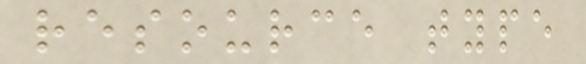resource type
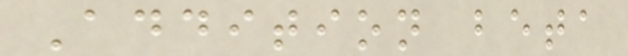Addition beta
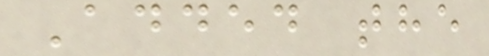Added the
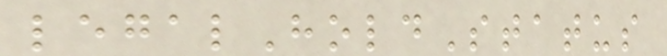legalHoldStatus
